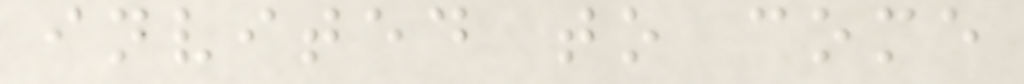invited to come
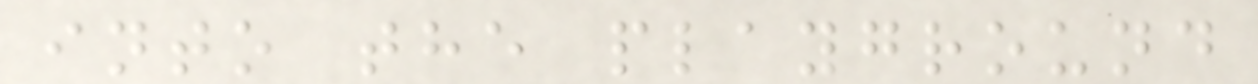into the playground
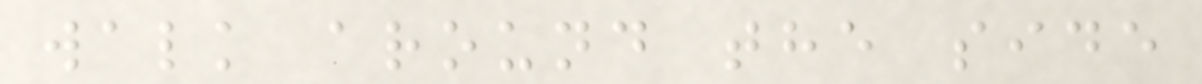walk around the side
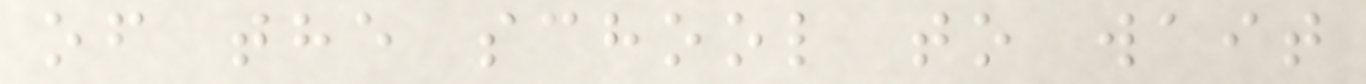of the school to wait
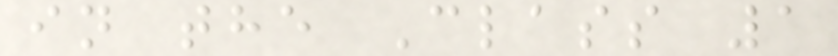in the Class 1
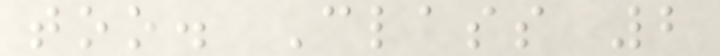too. Class 2
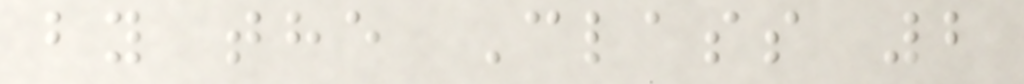by the Class 2
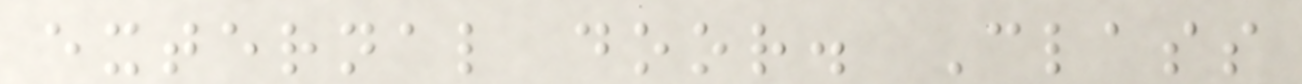external door. Class
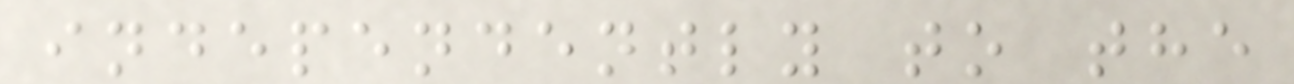independently to the
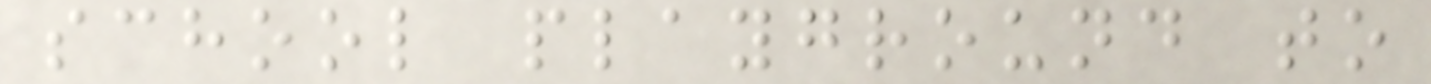school playground to
